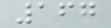167
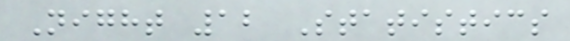Night 12 Statistics
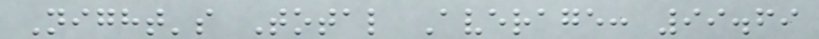Night's Total Average: 99.69
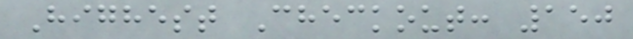Highest Checkout: 150
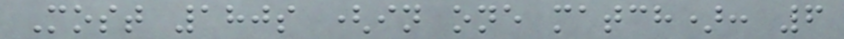Most 180s (in one match): 6
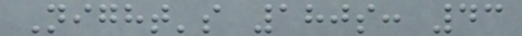Night's 180s: 43
